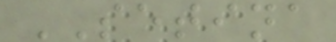SETINA
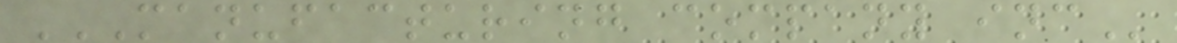MANUFACTURING COMPANY INC
